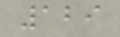129
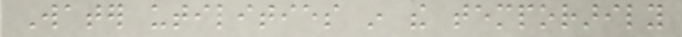Water utilities in the temporarily
